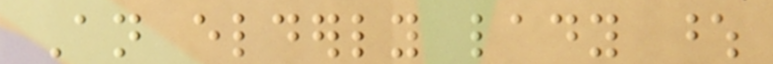An elderly lady whose
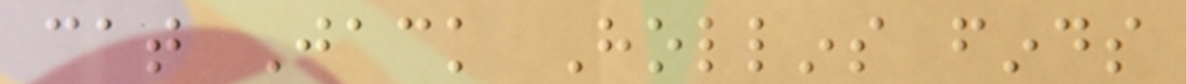cat Jack Hollins finds
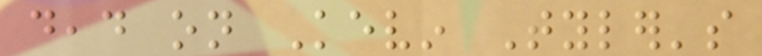dead on Kevin Tyler's
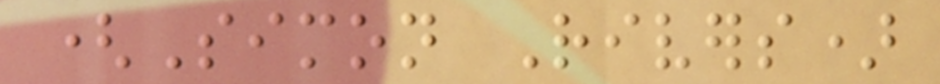(Simon Rivers)
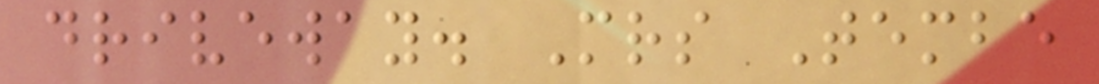driveway. Mrs Tembe
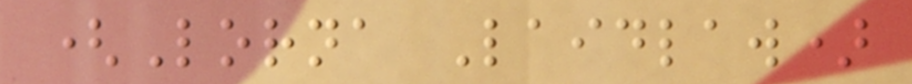(Lorna Laidlaw)
